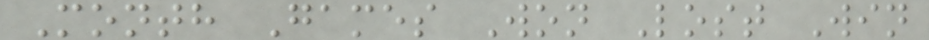Month Games Won Lost Win
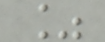%
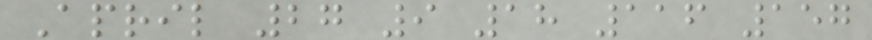April 27 9 18 116 157
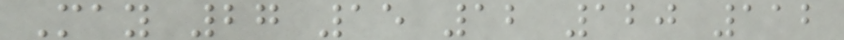May 27 15 12 120 112
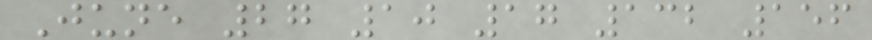June 27 10 17 132 156
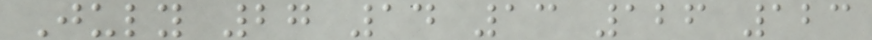July 27 14 13 126 123
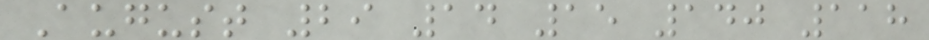August 29 14 15 140 118
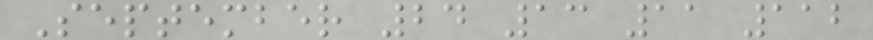September 24 13 11 112
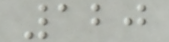120
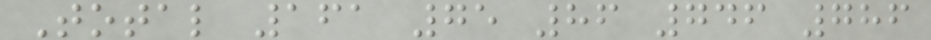Total 161 75 86 746 786
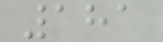181
